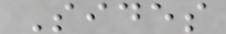Sides
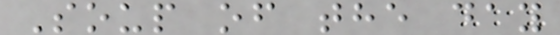Soup of the day
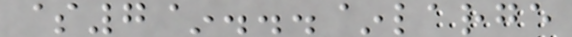$7~...~large
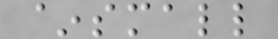~small
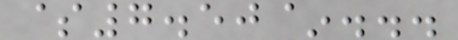$7.50~...
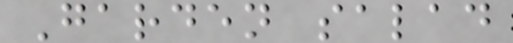Garden salad
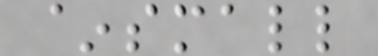~small
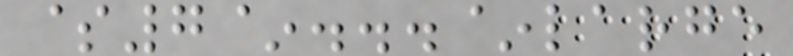$7~...~large
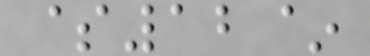$12~
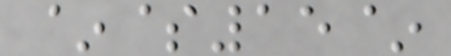~$15~
